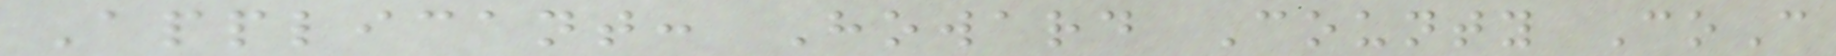Applicant: Howard County CoC
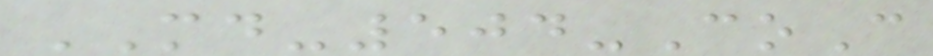MD-504-CoC
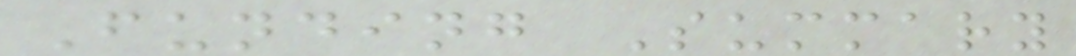Funding Summary
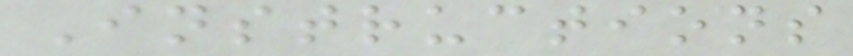Instructions
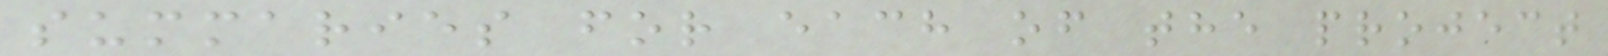summaries for each of the project
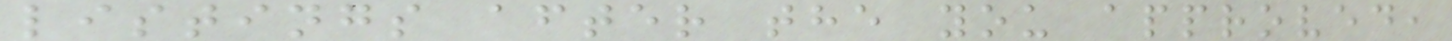listings after the you approved,
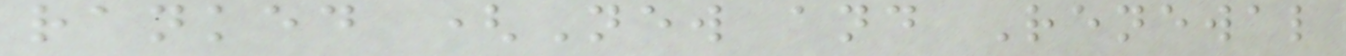ranked (New and Renewal
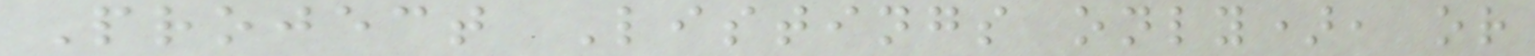Project Listings only), or
